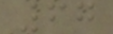67
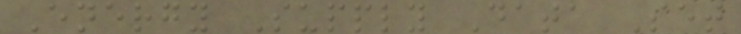Energy Supply Data Set
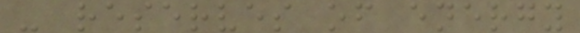- reserves of energy
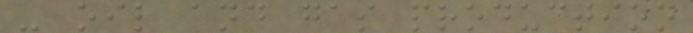- oil and gas production
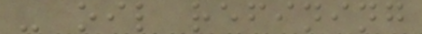- oil refining
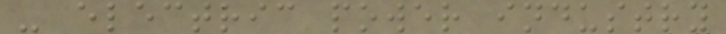- electric power industry
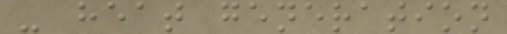- heat generation
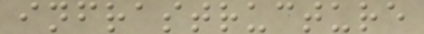infrastructure
